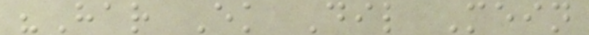"Har Ek Dil Mein
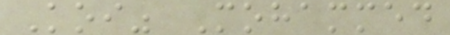Koi" Mohammed
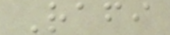Rafi
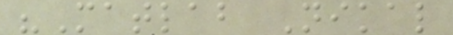"Matlab Nikal
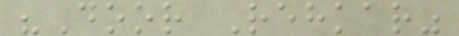"Door Rehkar"
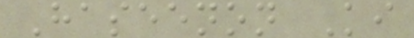Haseenon Ki
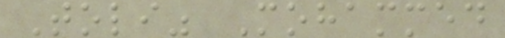Toli" Mohammed
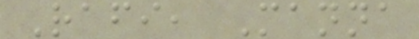Rafi, Manna
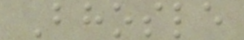Bhosle
